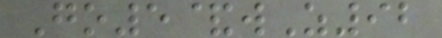Go5&wZ92
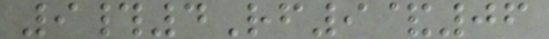9#4Rf9&06
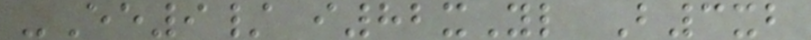-Ee9/ i82xYl B3xb
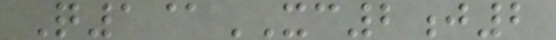Q1@XC2j2
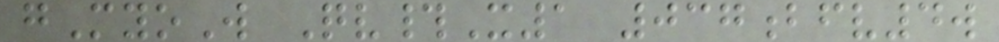gMyoW Qv#X1 037bfv4w
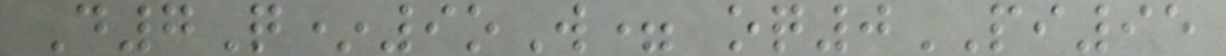D7Q*9oW= oq0PI95
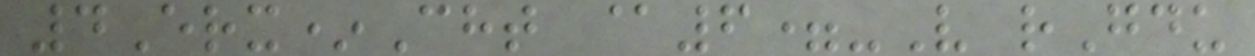4Erx*Cht @6=-V rGdu
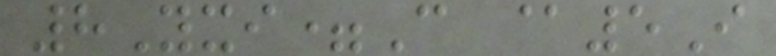8Yxi=C @5I
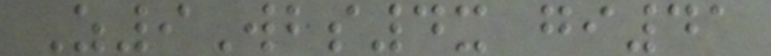Z9Wbs4x gi41
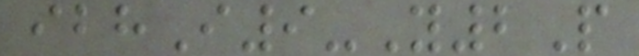ibhI9-Y2P
